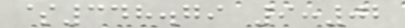$348.79 9:02
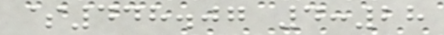$448.07 4:28
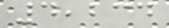4,234
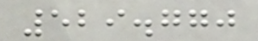529.770
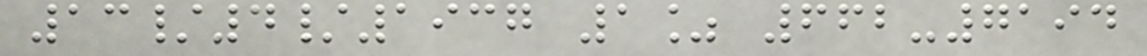13/4/1937 1% 662-7194
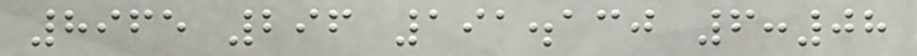8965 296 191.130 6:08
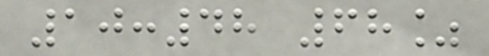10:48 68%
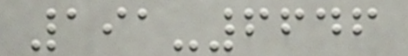191-6646
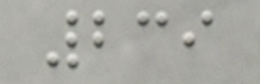239
